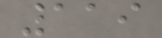119
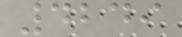4249
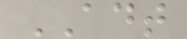ADT
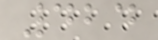424
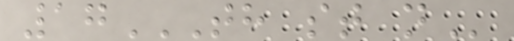17TH ST N
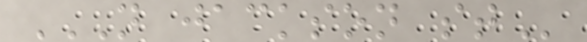N JACKSON ST
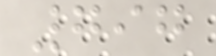797
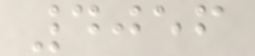4056
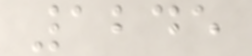1245
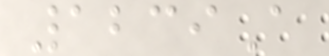1239A
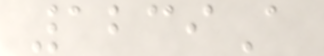1239A
